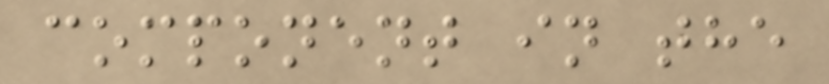component in the
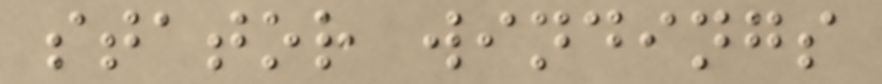stator windings
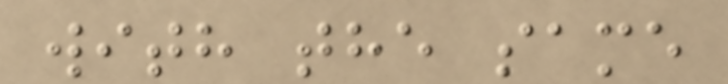with the same
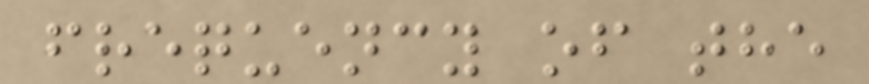frequency of the
